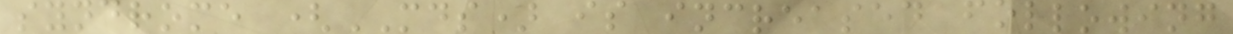syndrome (MDS) is increased following
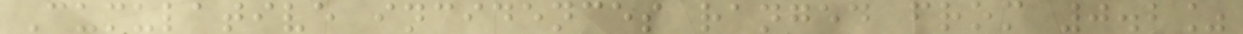Cumulative incidences ranged from 0.2%
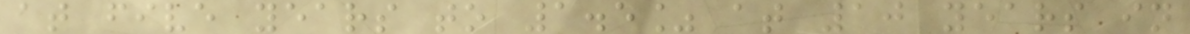at five years to 1.5% at 10 years in
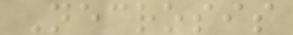Necrosis
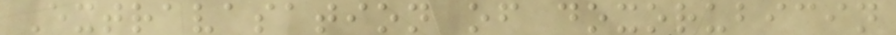Extravasation of doxorubicin
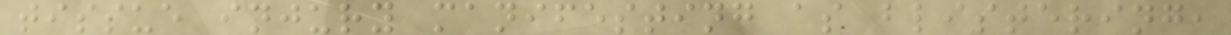tissue injury manifesting as blistering,
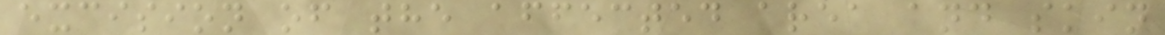excision of the affected area and skin
